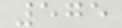575
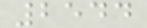2544
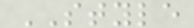STYLE
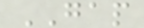GAP
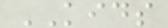KIDS
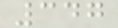347
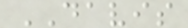DAVIS
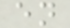en
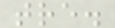tre.
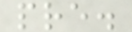pre.
